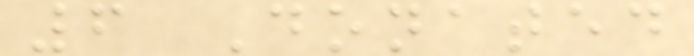6 Donated
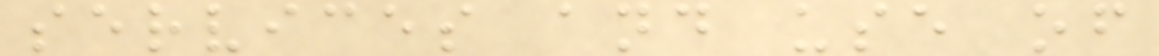services and use of
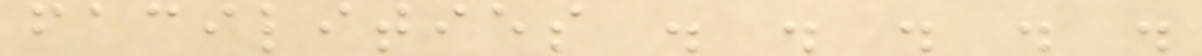facilities . . . . .
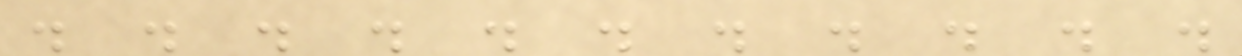. . . . . . . . . . .
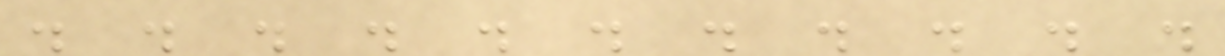. . . . . . . . . . .
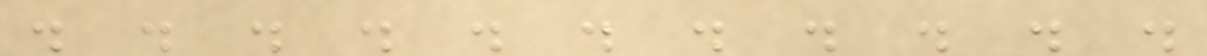. . . . . . . . . . .
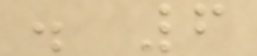. 6
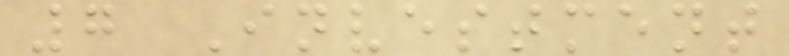7 Investment
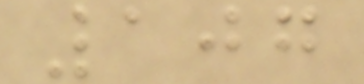107
